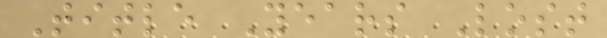Title Years Lost
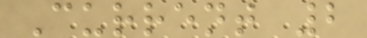Current 2
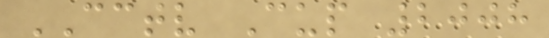CCTV Cup 2008
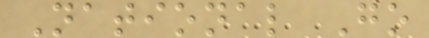National Go
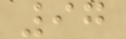97
